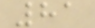81
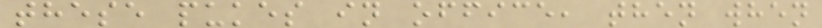these pukes in office, then when
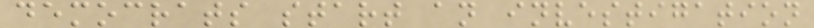democrats start an investigation
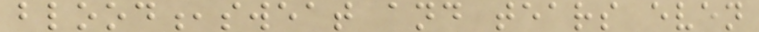blood,sweat and tears even
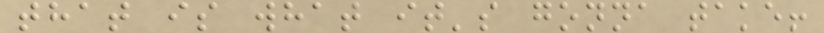that is what it's gonna take!
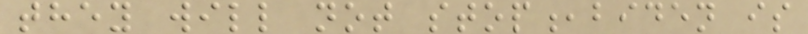they will not stop,biden is
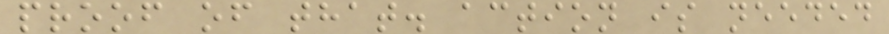proof of that. action is needed
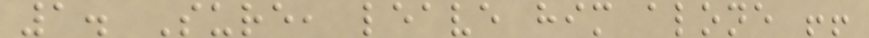1. Sure, leave him alone !!
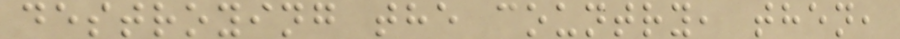destroying the country, then,
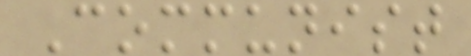Communist
